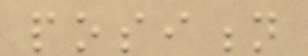position
